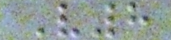V8
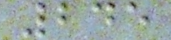245
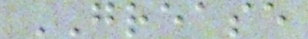GREASE
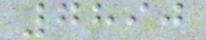7890
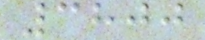3800
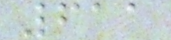611
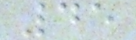45
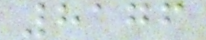8176
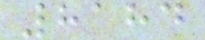8184
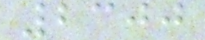2300
